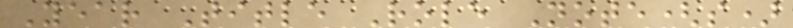Year Title Role Note(s)
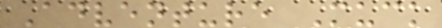Adventure Muck
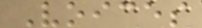Voices
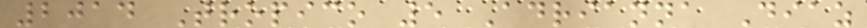2014 Tropico 5 Adrianna Diaz
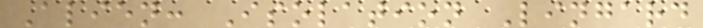Alien: Isolation Lingard
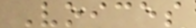Voices
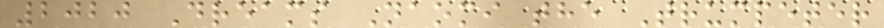2020 Dreams Naomi the Trumpeter
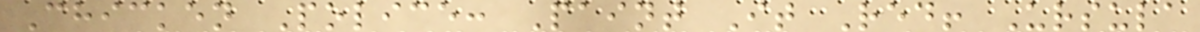Chicken Police: Paint It Red! Ursula
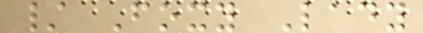/ Foxy Lady
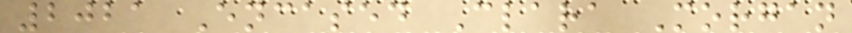2021 Encased Clara Morgan
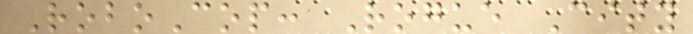RoboCop: Rogue City
